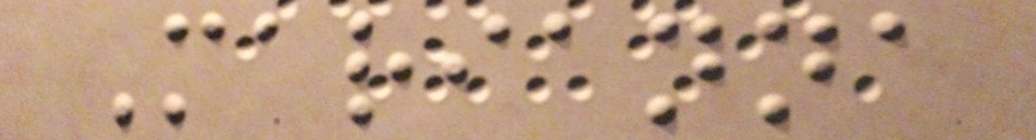Marianna
